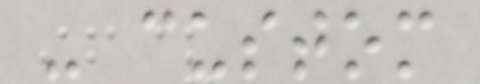- custom
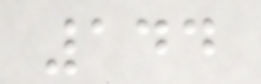144
